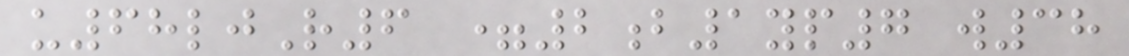u68ljR6 =2b1yp7 w38
